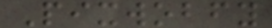Pixwobfy
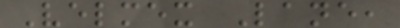Velmex Lane,
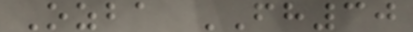Ozba FH30
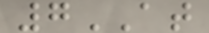7AT
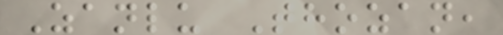Zanlu Thozan,
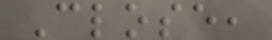Close,
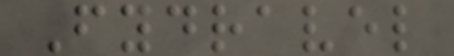Fydravel
